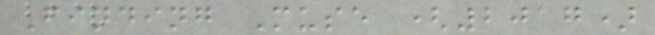Finding Muse (2017)
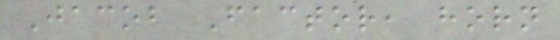Jacob Factor, horn
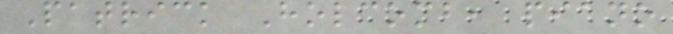Patrick Holcomb, piano
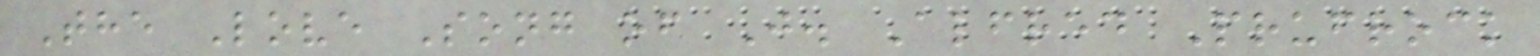The Love Song of J. Alfred Prufrock
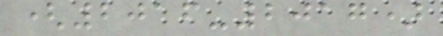(2016-2017)
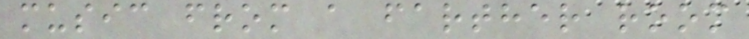music from a farther room
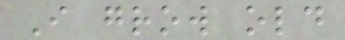I grow old
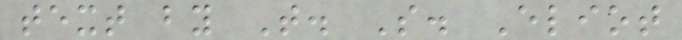text by T. S. Eliot
